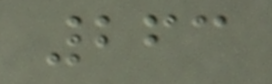263
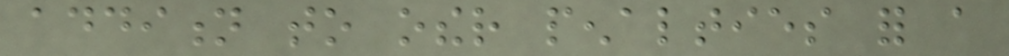addition to other penalties for a
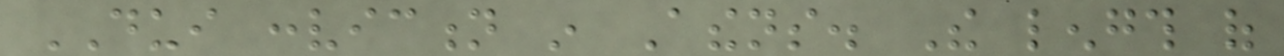DUI conviction in Athens. The length of
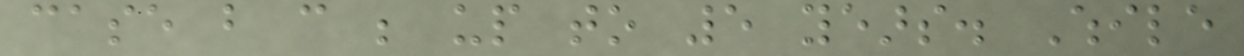case but can be up to 5 years. While
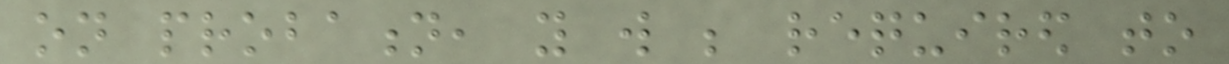on probation, you will be required to
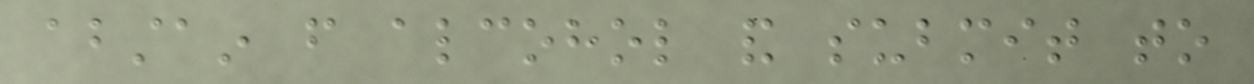abstain from alcohol and submit to
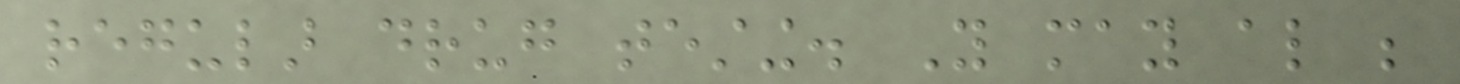regular drug testing. You may also be
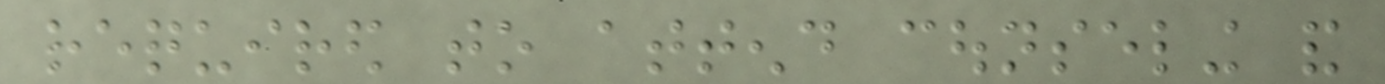required to attend counseling and
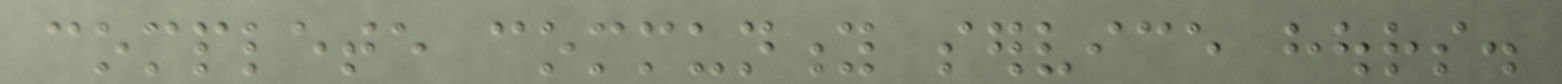complete community service hours.
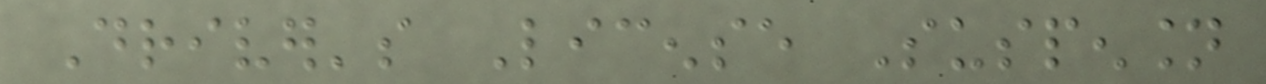Driver's License Suspension
